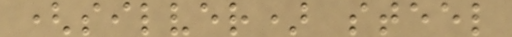(silver) steel
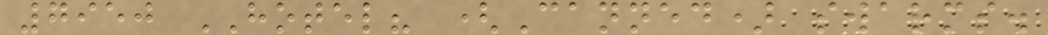7950 HOTEL? (Canned) swarms.
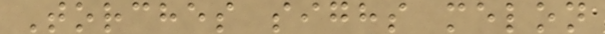Torches sighs melon
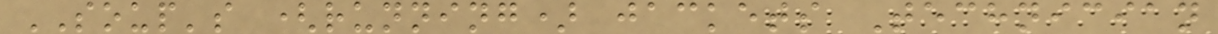SOUP's (running) jackets Technician
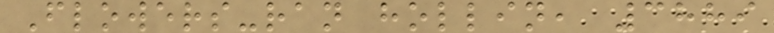Flowers-ran hollin, 3889
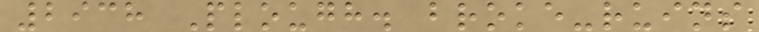2938 Plough. broke-ruins
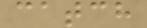catch
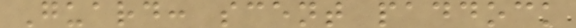Guard: scent paddock
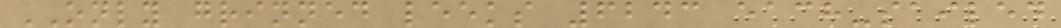ONLY grinned leeks 6243 each-sailed
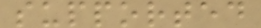supported
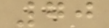70
